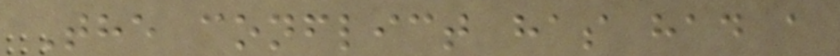The conflict has had a
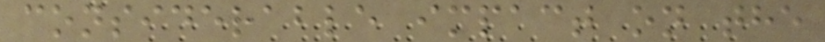considerable impact on the
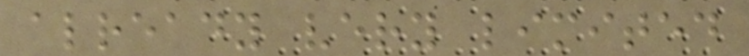already very limited
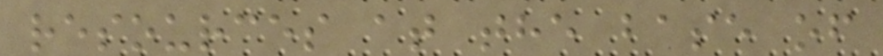resources at the base of
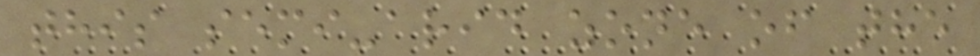this semi-arid zone of the
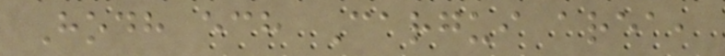Hodh ech Cargui area,
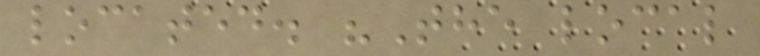located. "The local
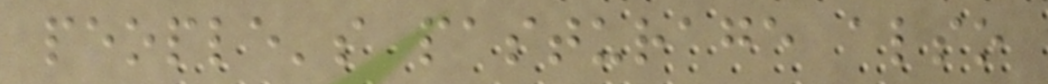people's pasturage also
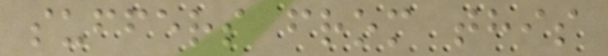suffers from this
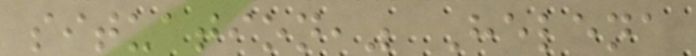situation," Helena
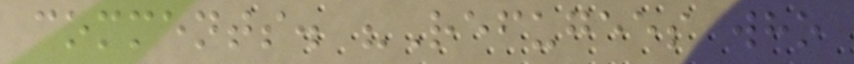comments. "Refugees who
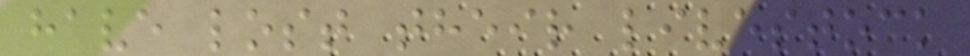have lost their livestock
